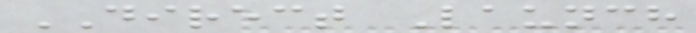DIRECT Launch
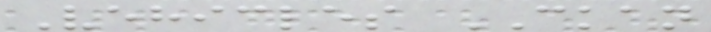Vehicles CKAN
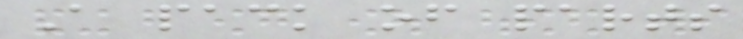A pack of parts
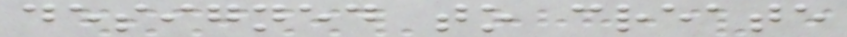designed to create
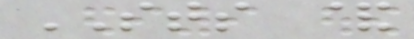STS &
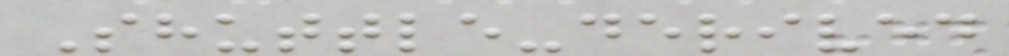Shuttle-derived
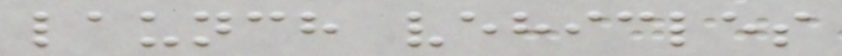launch vehicles
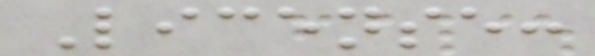License:
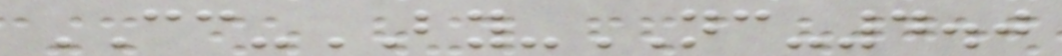CC-BY-NC-4.0
